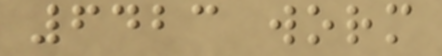6423 worm
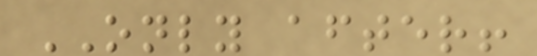ONLY after!
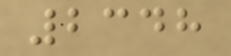2348
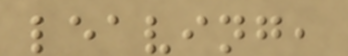leaving,
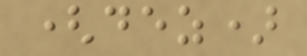(dez)
